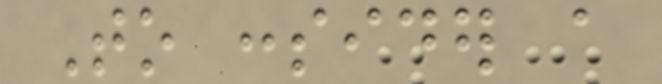To consider a
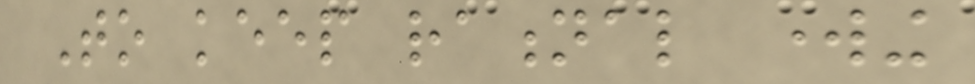To keep rational working
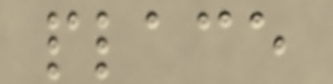place
